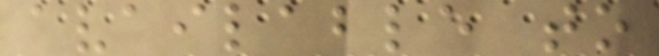available to
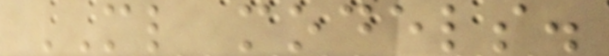ML models.
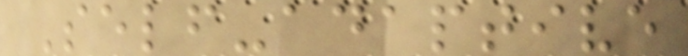Self-adaptive
